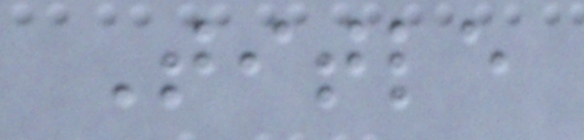Title
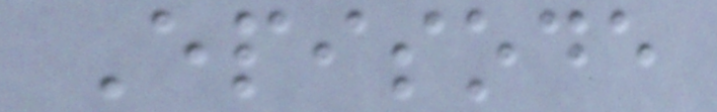Episode
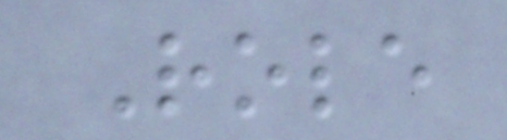Role
